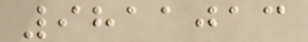9811013
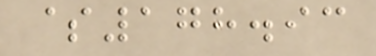$178.93
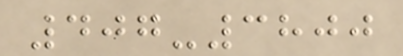407-3800
